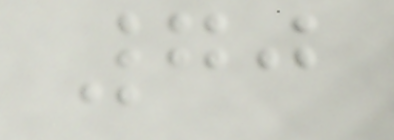70
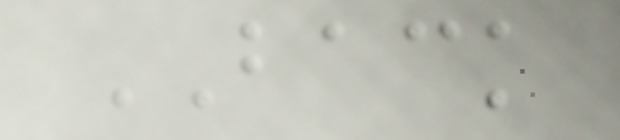BACK
